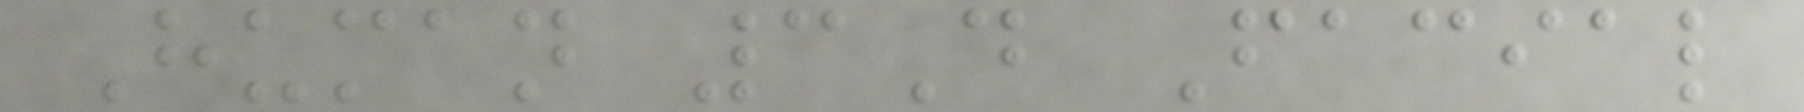Human 3D Facial
